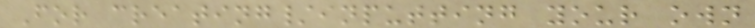For creating/inputting your own
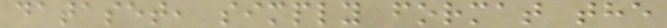dataset, simply format the
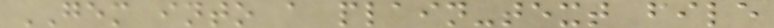GEM into a plain-text file
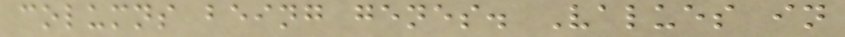columns being genes. Values in
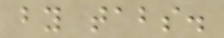by tabs.
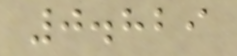0.829
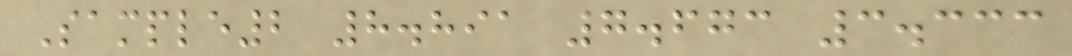Sample2 8.891 7.673 3.333
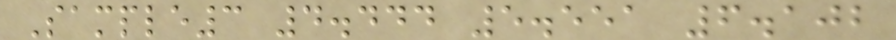Sample3 4.444 5.551 6.102
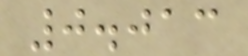0.013
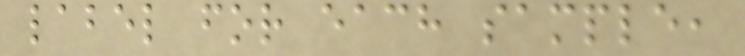label for each sample,
